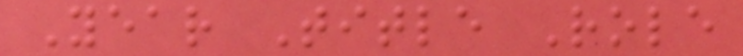Year Title Role
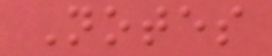Notes
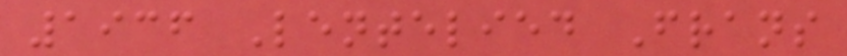1936 Lentelied Frans
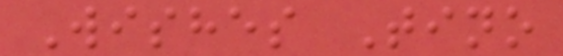Wishes Tino
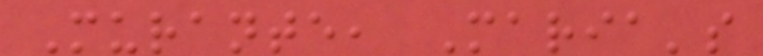Murante, Maria's
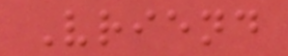Vriend
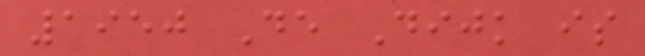1950 De Dijk is
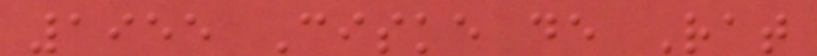1955 Ciske de Rat
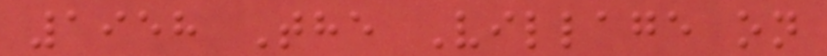1958 The Village on
